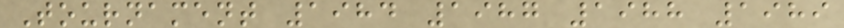Tournament 1984 1987 1988 1989
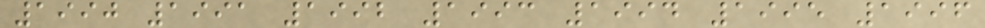1990 1991 1992 1993 1994 1995 1996
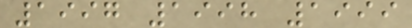1997 1998 1999
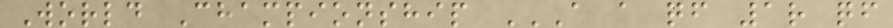World Championship A A QF 1R QF
